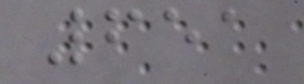651
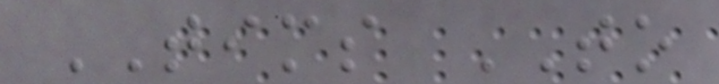TIMS TO
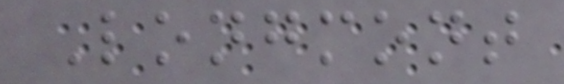Longmont
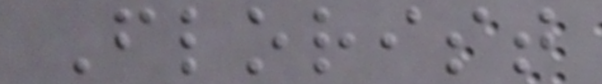Florist
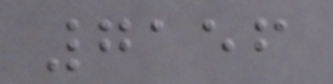7156
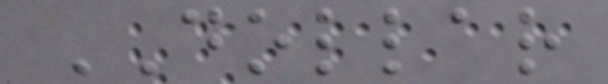DOLLAR
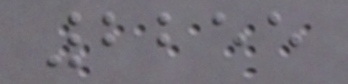2255
